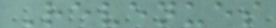Revenues
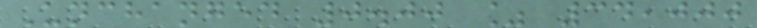Unchanged 0.00 % 34,000
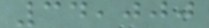34,000
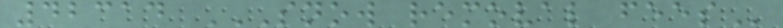42314 SNOW REMOVAL FEES
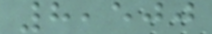8,500
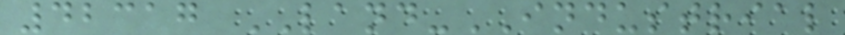42317 LAND-INDUSTRIAL
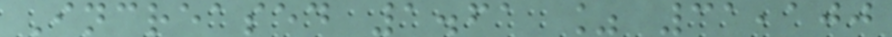Increased 1.61 % 31,100
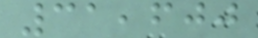31,600
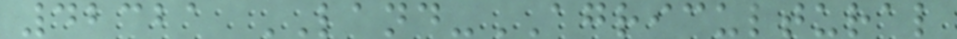42321 LAND-AGRICULTURAL
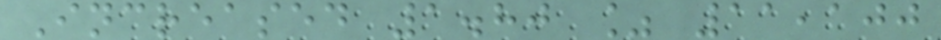Increased 1.80 % 11,100
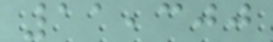11,300
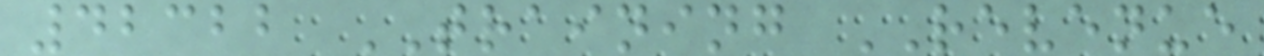42322 TRAINING REVENUE
